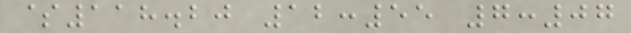$118.20 12:55 7:07
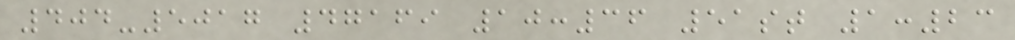404-5017 47169 10:36 51st 1:23
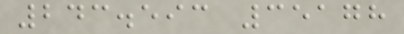243.593 35178
